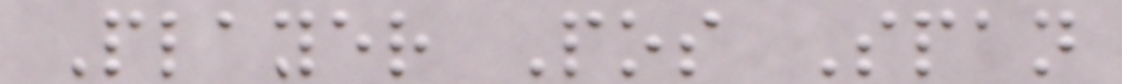Player Pos Span
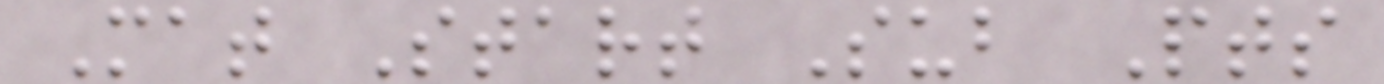Mat Start Sub Pts
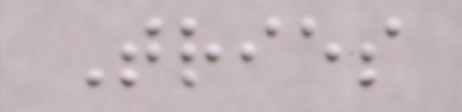Tries
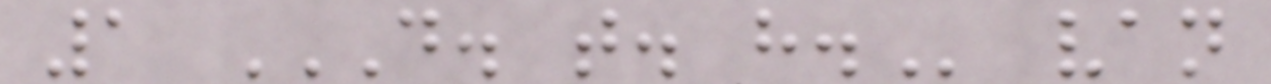1 D. T. H. van
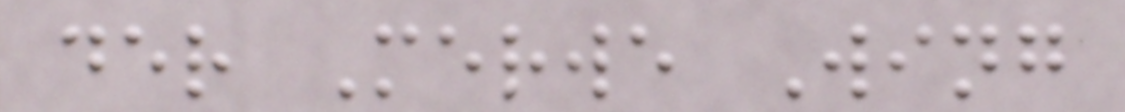der Merwe Wing
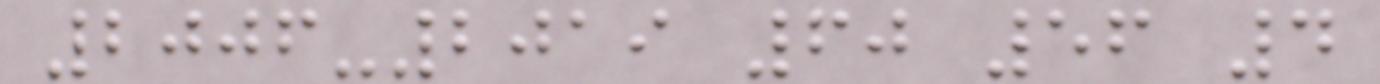2006-2019 60 56 4
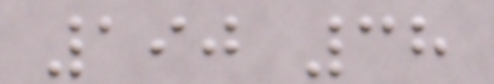190 38
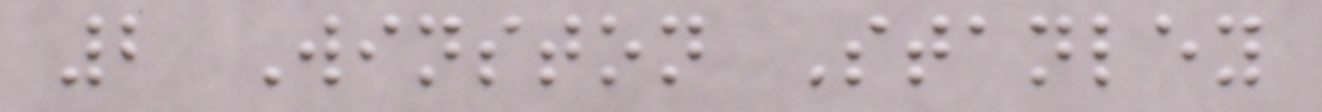2 Winston Stanley
